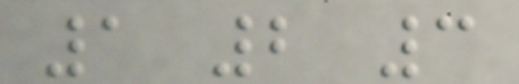1 2 3
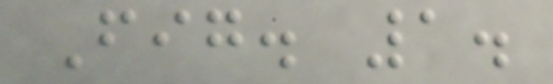Fig. 1.
